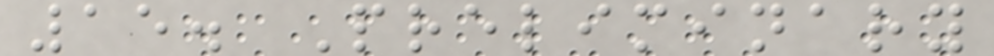15. Preliminary
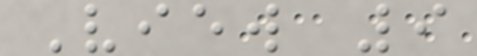View 9
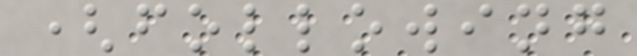(following
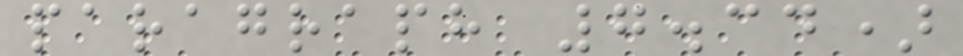paragraph 7.34)
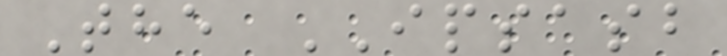The IPSASB
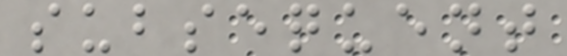subsequent
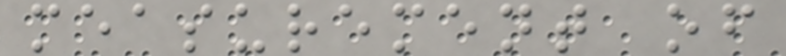measurement of
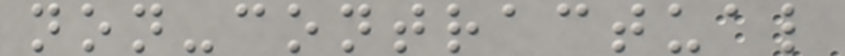non-contractual
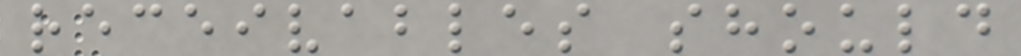receivables should
